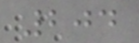204
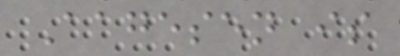Aagesen is
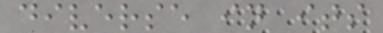diverse in its
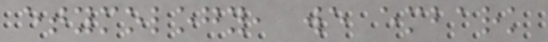etymology, we embark
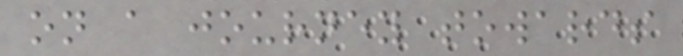on a journey towards
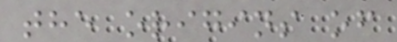the origins of
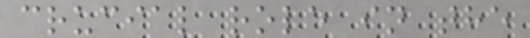crucial role in the
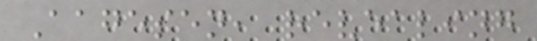Aagesen, revealing
